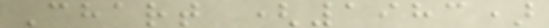Chart (1983)
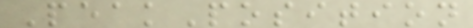PeakPosition
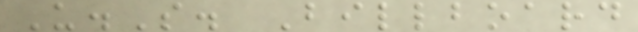U.S. Billboard
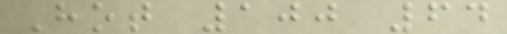Hot 100 64
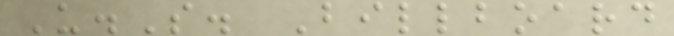U.S. Billboard
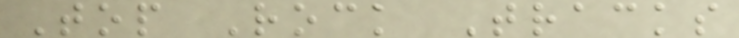Top Rock Tracks
